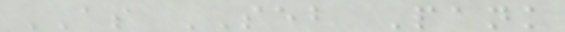AS SEB Pank
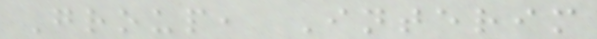Group, Interim
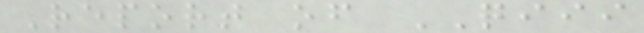Report of QIII
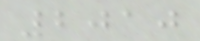2010
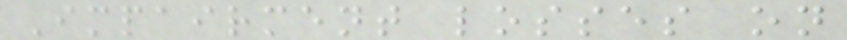Impairment losses on
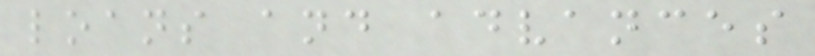loans and advances
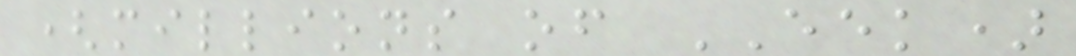(millions of EEK)
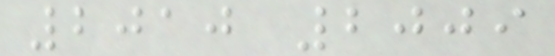2010 2009
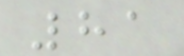81
